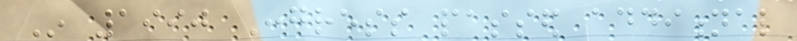In 1990 Congress passed additional
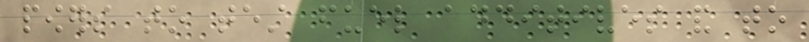powers to test fuel additives and to
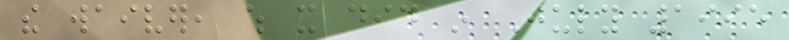the waiver, which it did in July 1995
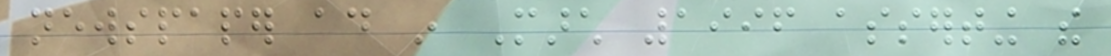newspaper ad in March 1996 asserting the
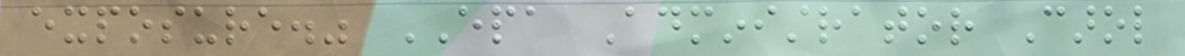exposure." EPA Administrator Carol
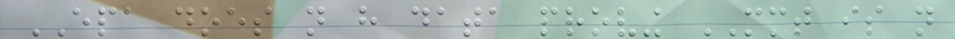EPA does not have data proving MMT is not
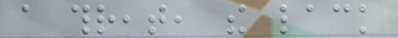a threat, the lack
